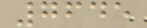7645
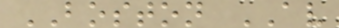BOSTON AV
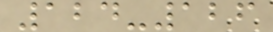124-126
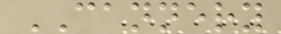CANNERY
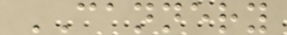CANNERY
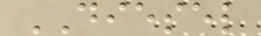DIESEL
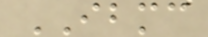IBMC
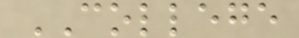COLLEGE
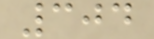304
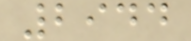2944
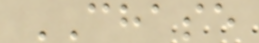CHASE
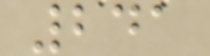241
